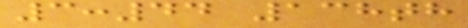3:44 138th
